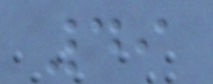49
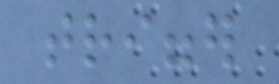trigger
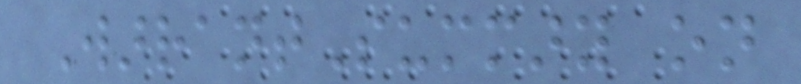WarrantSummary on
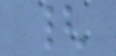{
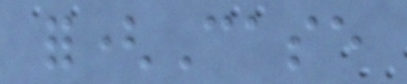for(Case
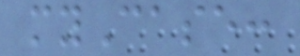myCase:
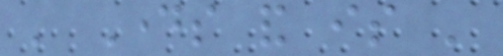' Days and is '
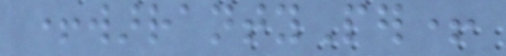+warrantyPer+
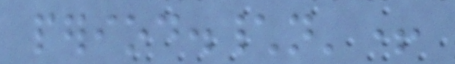period.\n'+
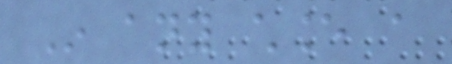In any chance a
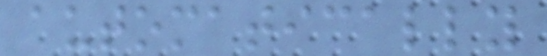automatically
